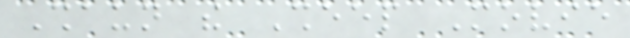Shaun the Sheep Movie
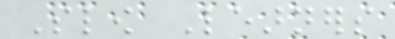Slow Learners
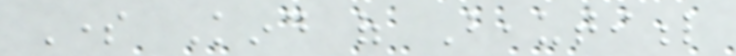Some Kind of Beautiful
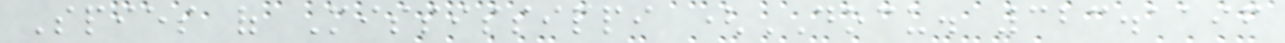Spies of Mississippi (DOCU. 323.1196
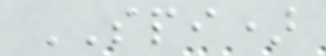SPI)
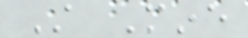Still Mine
